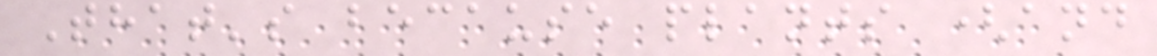That's because plants (and
